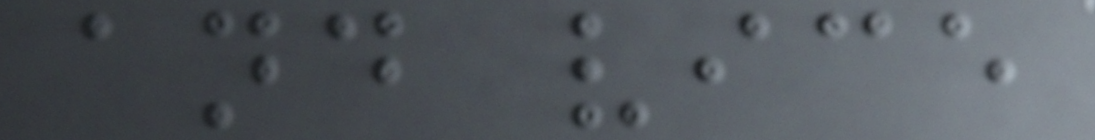and vice
